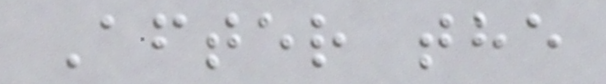After the
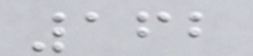162
